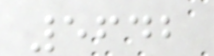5642
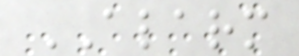ALARM
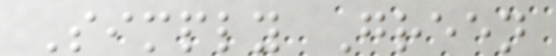Simply Green
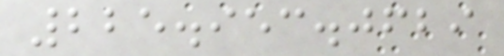225.953.0629
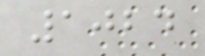1024
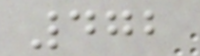472
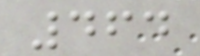464
